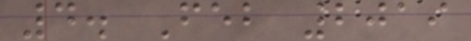4. Feb 2019
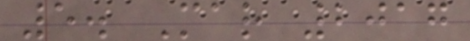5. Mar 2017
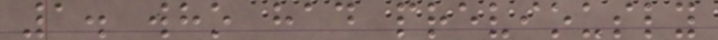1. who had previously
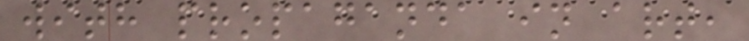with propaganda in art,
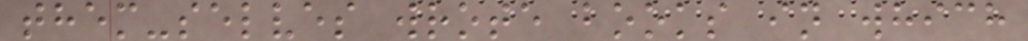them-selves wrote books in which
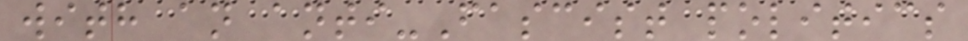with an anti-Fascist politics
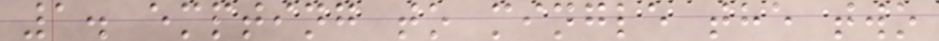1. empting to mingle the two
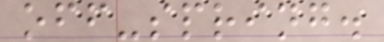off-spring.
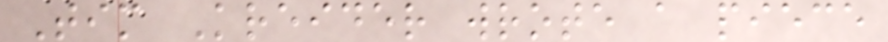Tim Kreider wrote a piece
